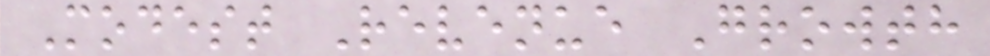Modest Revenue Growth
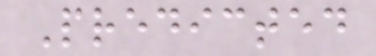Predicted
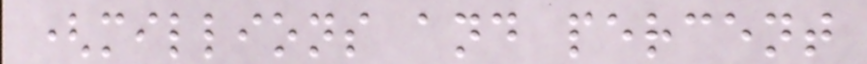(millions and percent
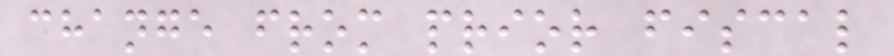change from prior fiscal
